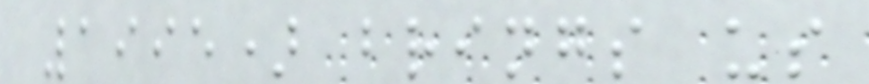1995) brings us
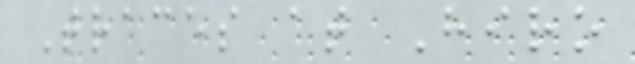Traces at Hiro
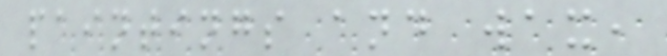paintings and wax,
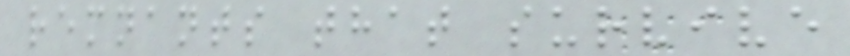remnants that survive
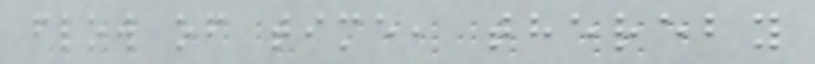flow of time, thereby
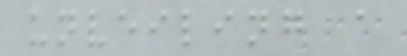unveiling a
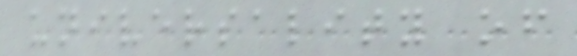universality of
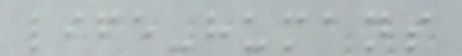life-humans
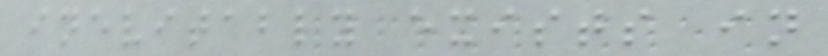inevitably exists in
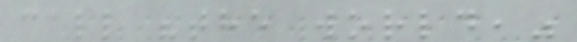call "the world,"
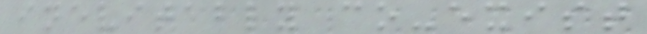inevitably co-exist
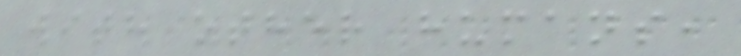with other humans,
